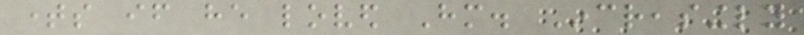times if he loved Him. Increasingly
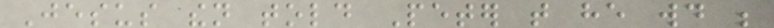Jesus then told Peter that he would be
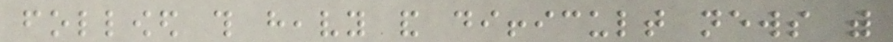followed this heavy and difficult news with
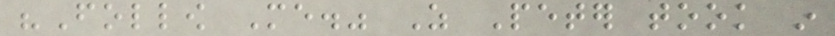"Follow Me." As Peter took in
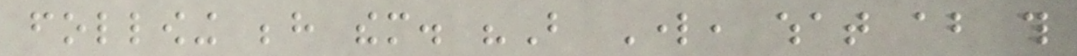following behind them. "But Lord, what about this
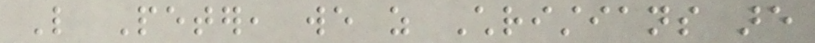Like Peter, we as Christians are
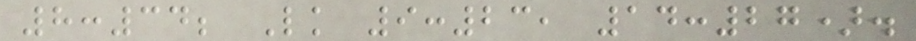8:34; Lk 9:23, 14:27).
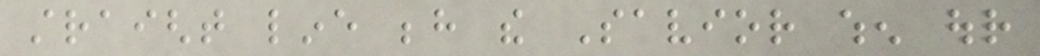straight line behind the Savior when our
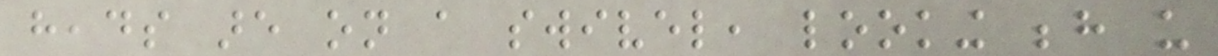heads are on a swivel, looking behind us
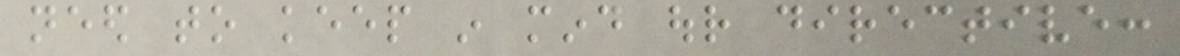need to keep in mind our directive:
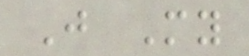Just My
